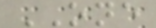ONE
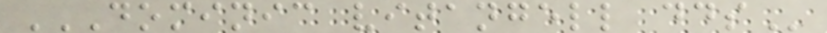DOMINIC VITANGELL DDS
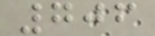706
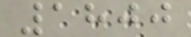1800
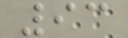93
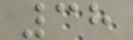38
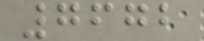7672
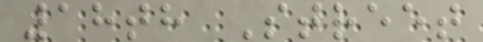18th Street
